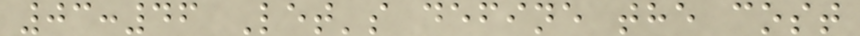03:46 Let's define the cost
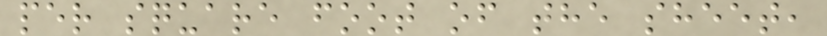per square foot of the sheet,
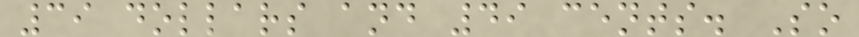39 dollars and 49 cents. So
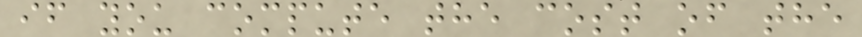if you compute the cost of the
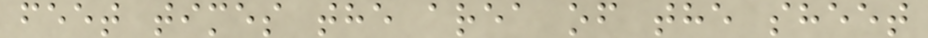feet times the area of the sheet
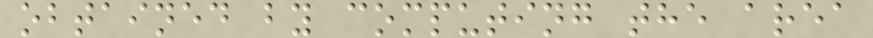obtained by computing the area
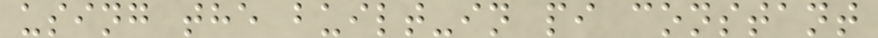using the built-in pi constant
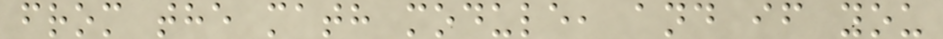from the math module, and if you
